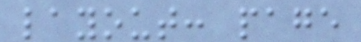layout: page
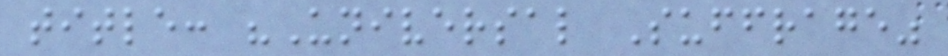title: "Universal Suffrage"
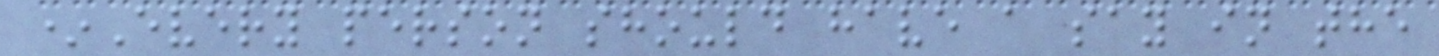*Every person should have a say in the
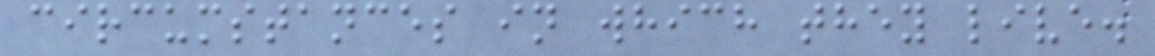circumstances in which they live.
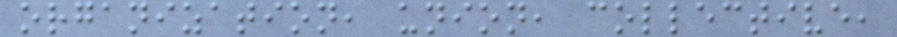organization, union, collective,
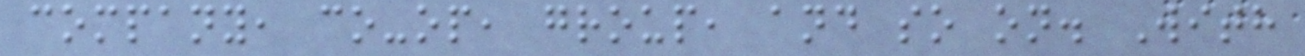company, co-op, group, and so on. With
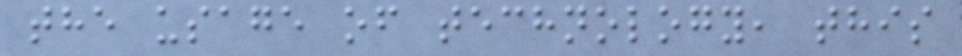the usage of technology, this
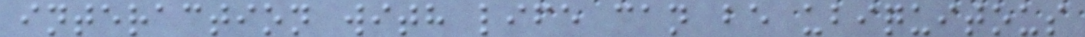interaction with life can be ubiquitous
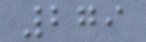279
